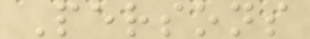Persons
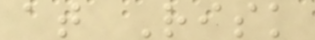at Risk
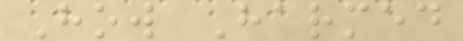How Harmed
